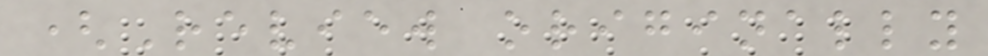(Review originally
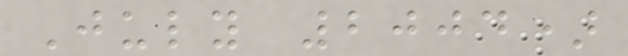July 2004)
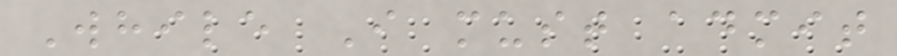While I must admit
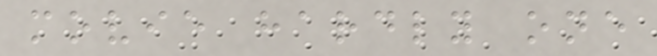movie hardly one
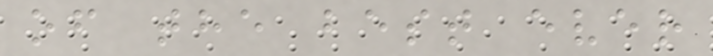of the best ever
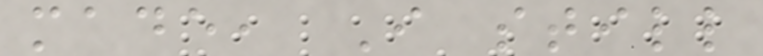made, I still
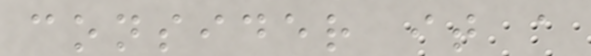consider it a
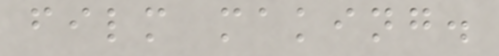film making.
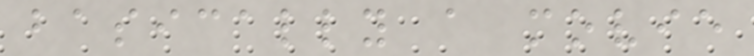basically a movie
